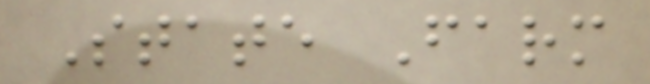State Farm
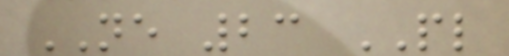NE 23 PL
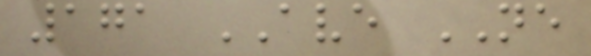171 AVE NE
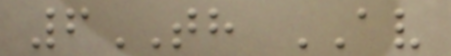6TH AV
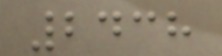2438
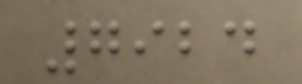7924
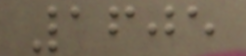1605
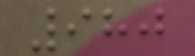980
